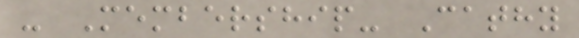- Membership- Cathy
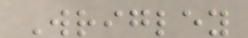Wrigley
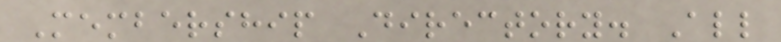Membership Directory. All
